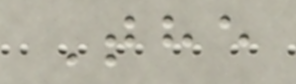The
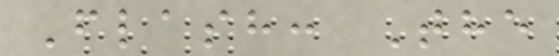Flash: The
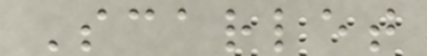Scarlet
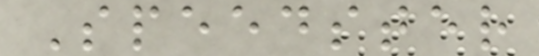Speedster
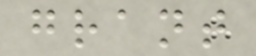grant
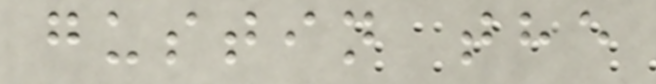gustin the
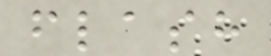flash
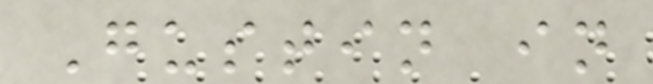Gustin in
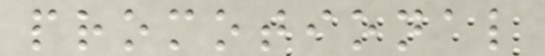promotional
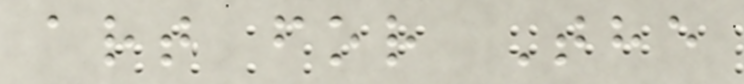art for The
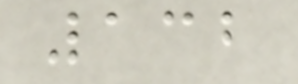132
